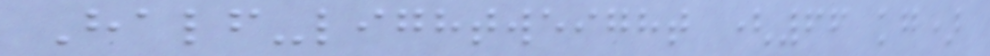Half-lightweight (66 kg)
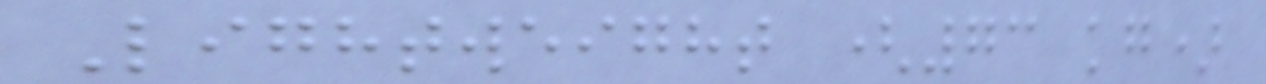Lightweight (73 kg)
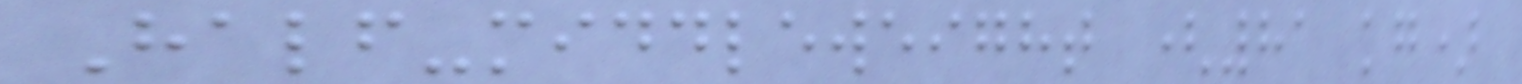Half-middleweight (81 kg)
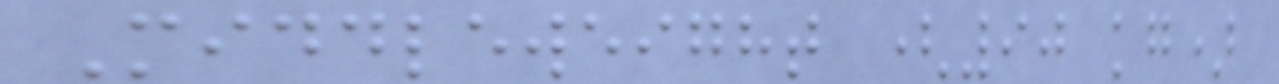Middleweight (90 kg)
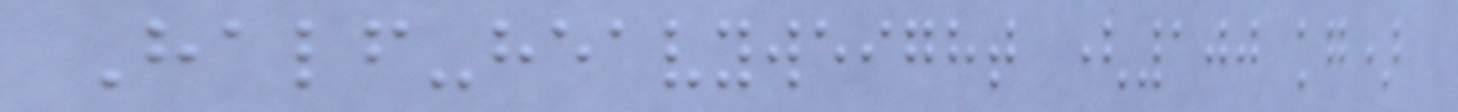Half-heavyweight (100 kg)
